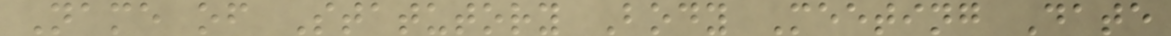Name of Statutory Body Meeting Date
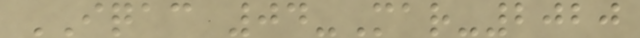IQAC 04-Mar-2020
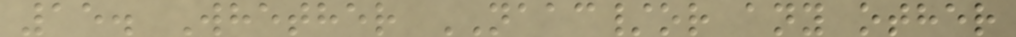15. Whether NAAC/or any other
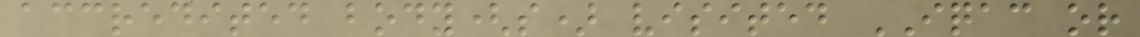accredited body(s) visited IQAC or
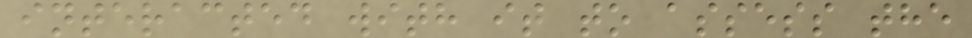interacted with it to assess the
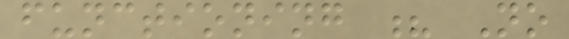functioning ? No
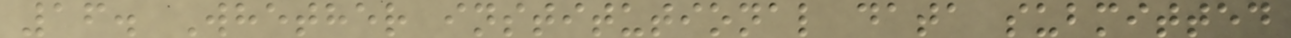16. Whether institutional data submitted
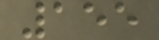155
